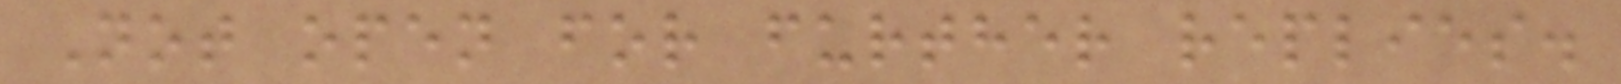Not open for further replies.
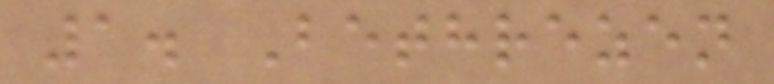1. Bethrezen
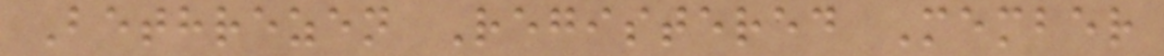Bethrezen Registered Member
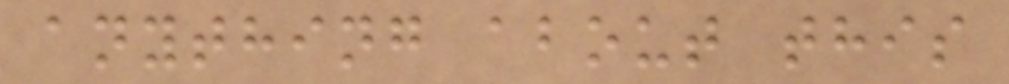anything about this
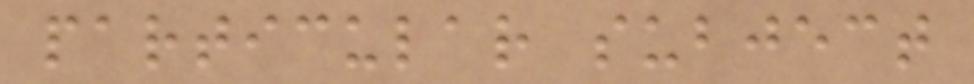particular subject
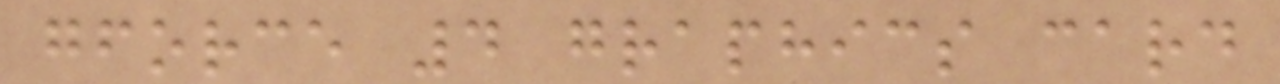gforce 4 graphics card
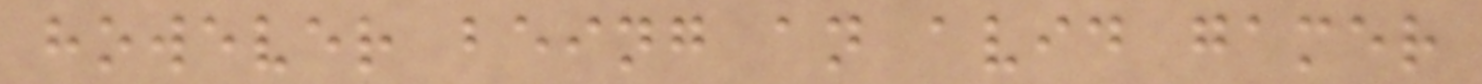however being an avid gamer
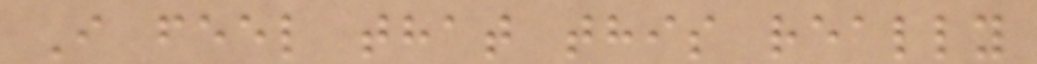I feel that this really
